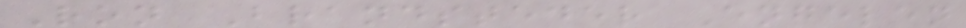Ron Brandsteder Engelen
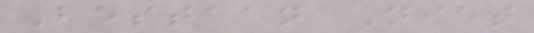Bestaan Niet
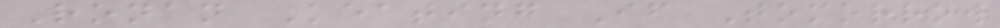Ronan Keating If Tomorrow
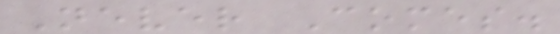Never Comes.
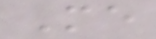Me
